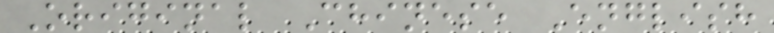Original Chinese English
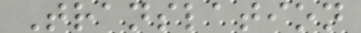Translation
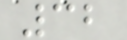32
